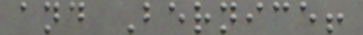and Bernice!
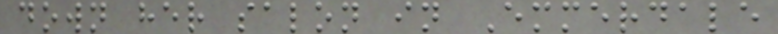down her salon in Emmerdale
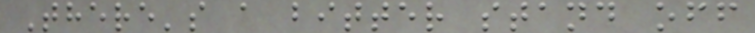There's a bitter stand off
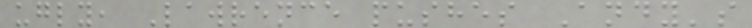ugly, Lawrence pushes Andy's
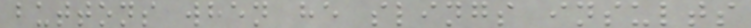buttons when he slings insults
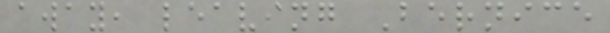away, leaving Bernice
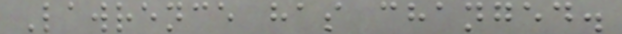Lawrence has changed.
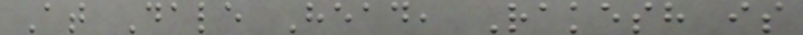At Dale Head, Rakesh is
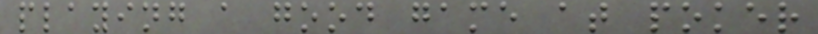playing a good game at poker
